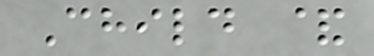Child &
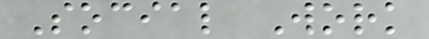Social Work
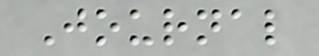Journal
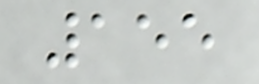155
